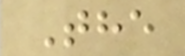The
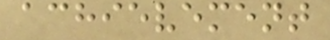achievement
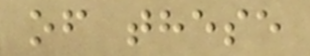of these
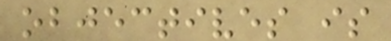objectives is
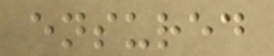ensured
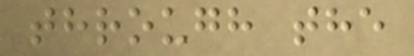through the
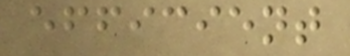efficient
